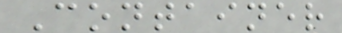Container
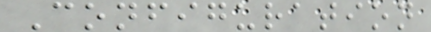Configuration
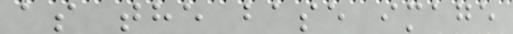as the base image
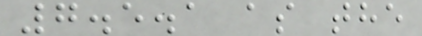7.5.1 as the
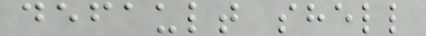default shell
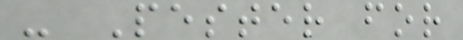- Pester for
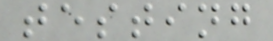testing
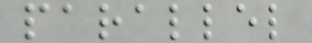parallel
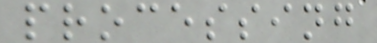processing
